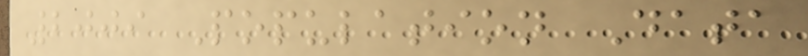2009 Population Data
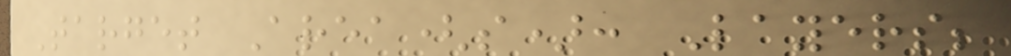Target Area(s): Layers;
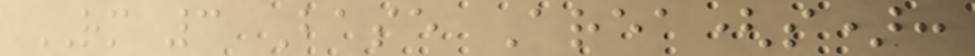RM 3 Base Area(s):
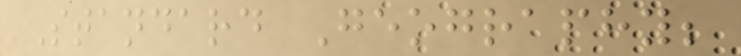Standard Geography;
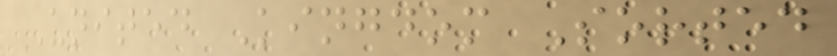United Kingdom Sorted
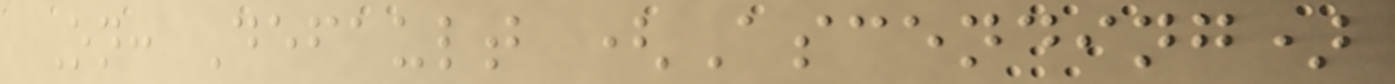On: Default (Ascending)
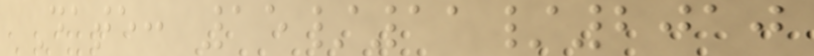Date: 15/11/2010
